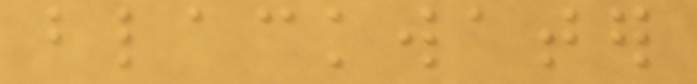blackwater
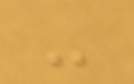-
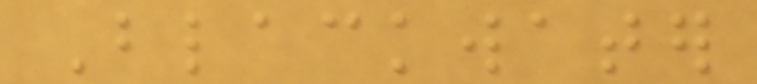Blackwater
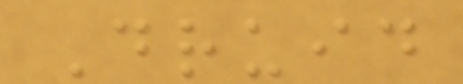Druid
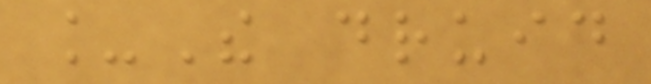_The druid
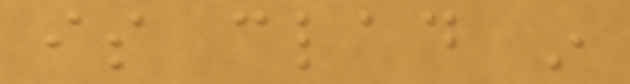is clad in
